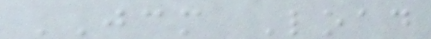JCM Load
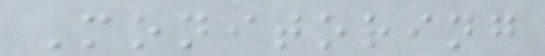Monitoring
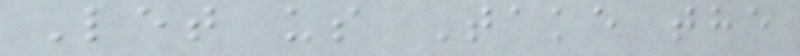Let us Take the
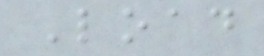Load
